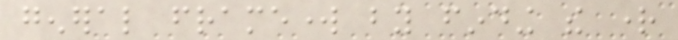general framework by finding the right
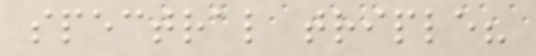spectral triple?
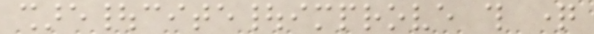share|cite|improve this question
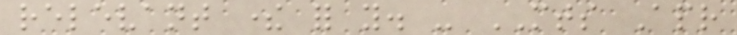relevant there for you. - MTS Apr
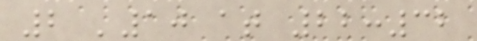2 '10 at 22:32
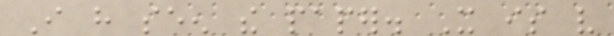I have seen the paper. It is very
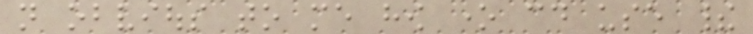not obvious to me how one could use their
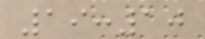19:10
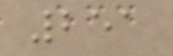251
